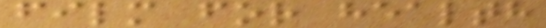film for health
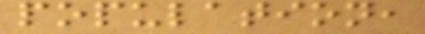population,
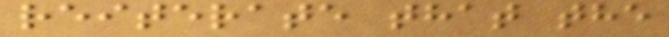reiterate that the
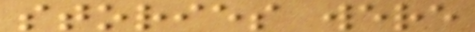stories were
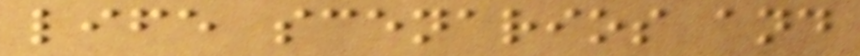life scenarios and
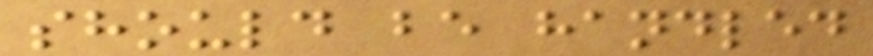should be handled
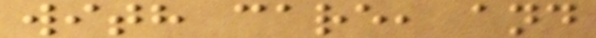with care, and
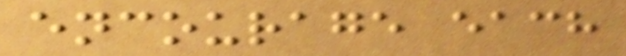encourage each
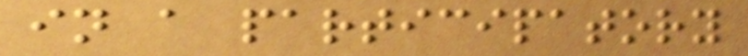in a participatory
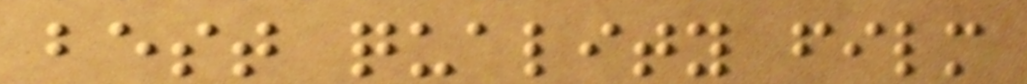best quality film
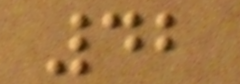42
